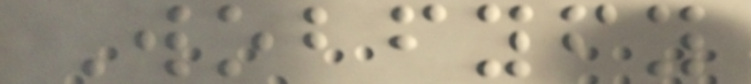Wobfyfy
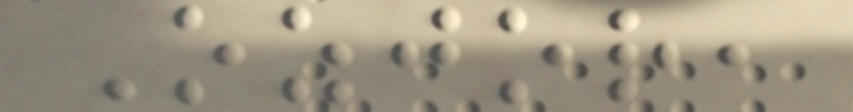Ozjor,
